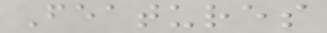Features
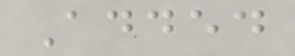Added
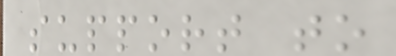support to
